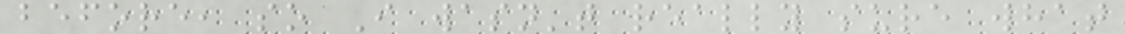before, so I wasn't really sure what
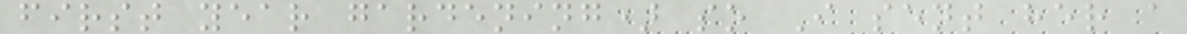first year gardening) so I sent her a
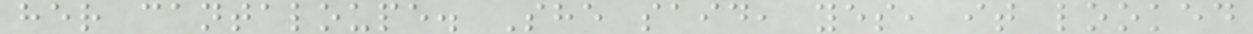her cantaloupe. She said, yes, it looked
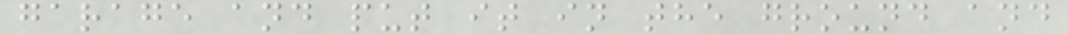garage and put it in the ground and
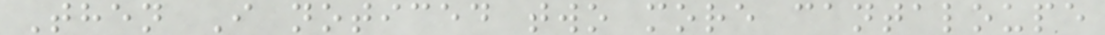Then I noticed two more cantaloupe
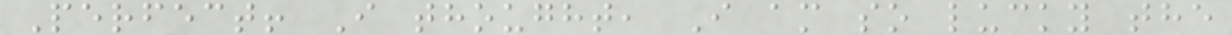Perfect! I thought, I am so lucky the
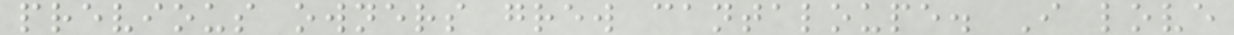previous owners grew cantaloupe. I love
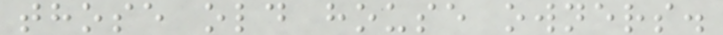those old house owners.
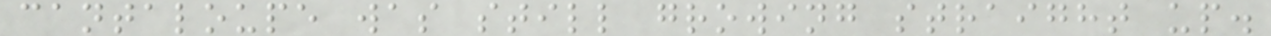cantaloupe was still growing straight up.
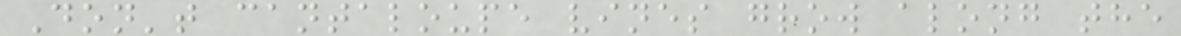Don't cantaloupe vines grow along the
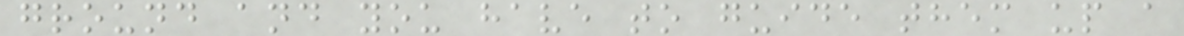ground and you have to guide them up a
